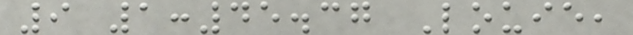9 1:45.37 Louie,
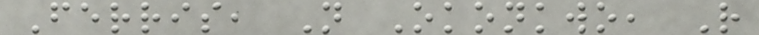Ferris, N Okonkwo, R
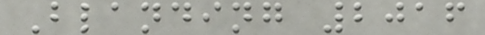Blanding 2016
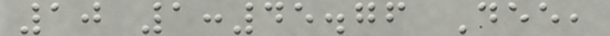10 1:45.76 Dee,
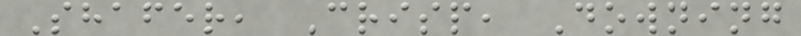Shafer, Crisp, Downing
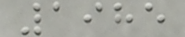1985
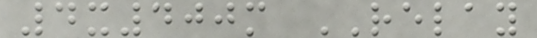4x400m RELAY
